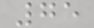75
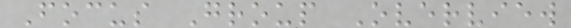Focus Group Overview
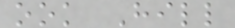ook Hill
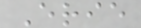Erie
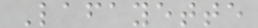Lafayette
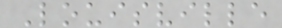Louisville
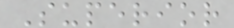Superior
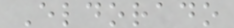Eldorado
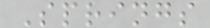Springs
